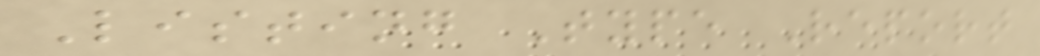Listing Type Report
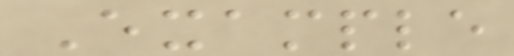Example
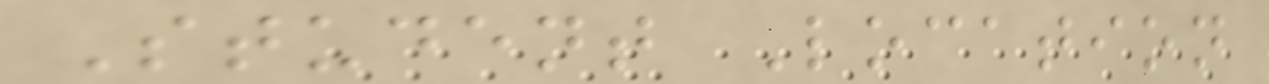Student Location
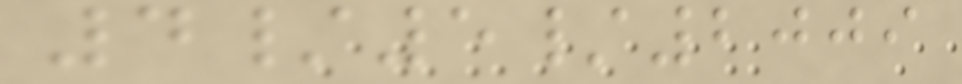4/5/2009
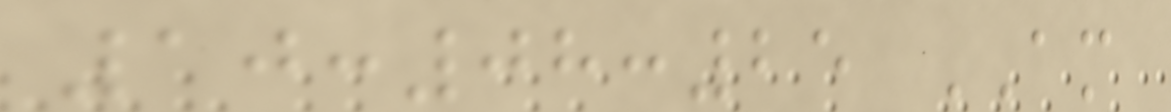10:08:25 AM
